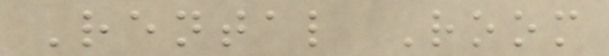Rental Room
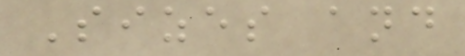Sizes and
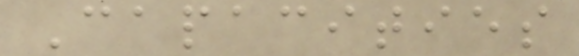Capacities
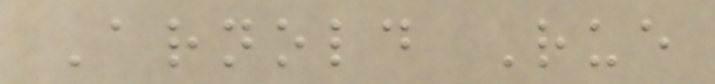Arnold Rue
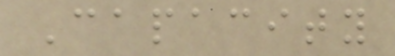Capacity
